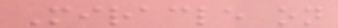Miracle on
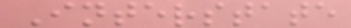Interstate
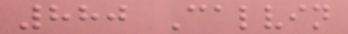880 Calvin
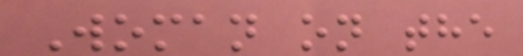Woman on the
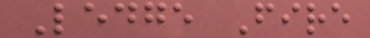Ledge Fire
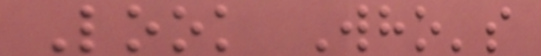Look Who's
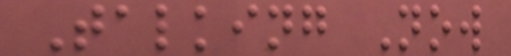Talking Now
